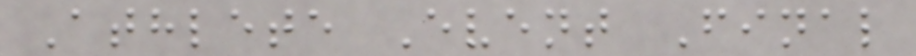Athlete Event Final
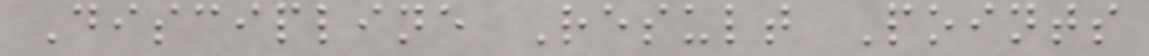Discipline Result Points
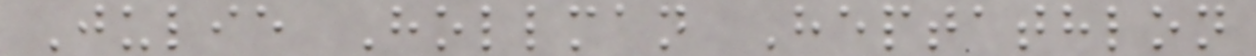Julie Hollman Heptathlon
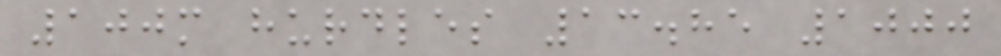100m hurdles 13.85 1000
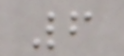6
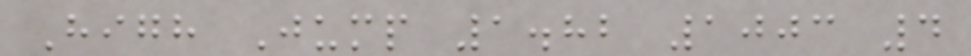High Jump 1.82 1003 4
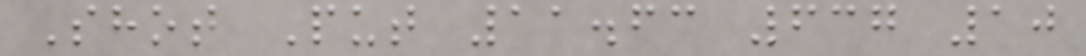Shot Put 11.63 637 10
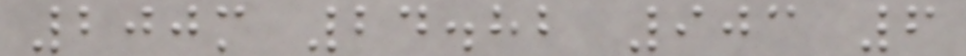200m 24.82 903 6
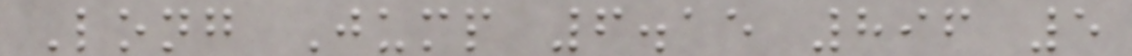Long Jump 6.15 896 5
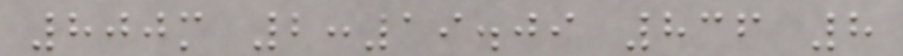800m 2:19.09 836 8
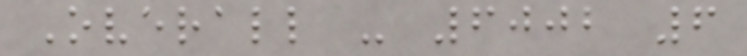Overall - 6002 6
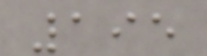195
